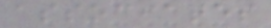associates
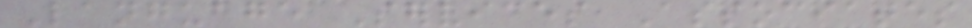Language Services Associates
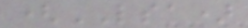(LSA)
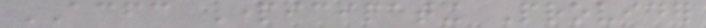ACFC Participating Provider
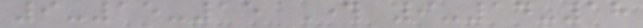9-15-15 Through 9-14-18
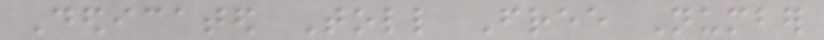Dedicated Toll Free Number
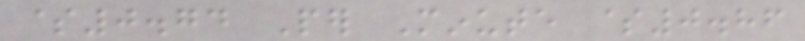$0.74 Per Minute $0.86
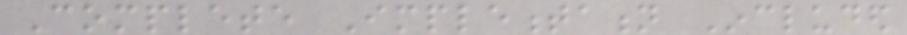Complete Implementation Included
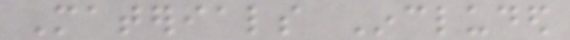Materials Included
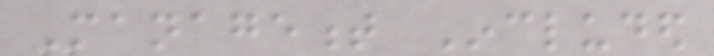Management Included
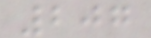207
